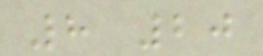8 20
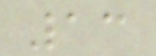13
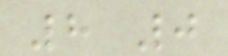8 0
